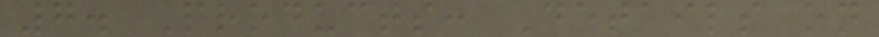7. Products: Details on
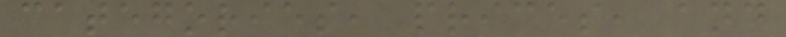categories, prices, and
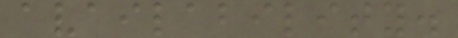availability.
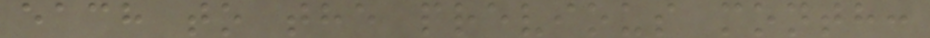each to the previous month:
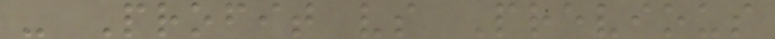- Profit vs Previous
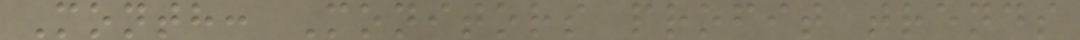Month: Monitors profit trends
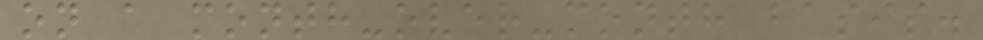on a month-over-month basis.
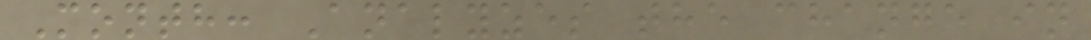Month: Analyzes the change in
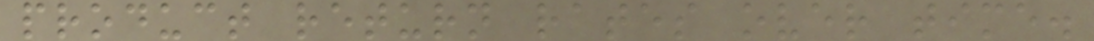product return rates over time.
